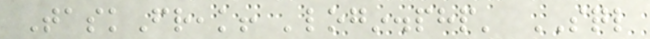TaskFreak! 'login.php' SQL
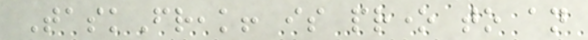TaskFreak! is prone to an
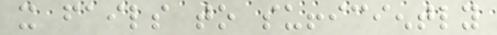it fails to sufficiently
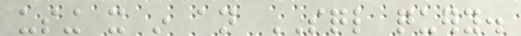using it in an SQL query.
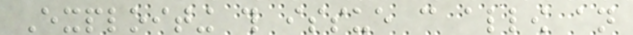Exploiting this issue can allow an
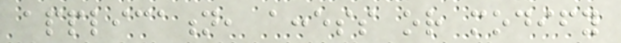application, access or modify
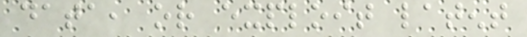data, or exploit latent
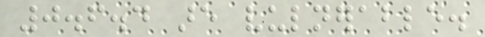0.6.4 are vulnerable.
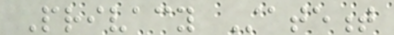Privacy Statement
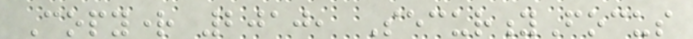Copyright 2010, SecurityFocus
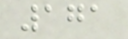171
